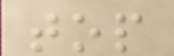top
